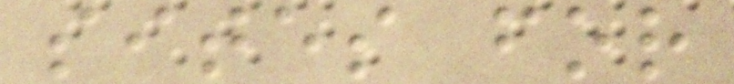sites for
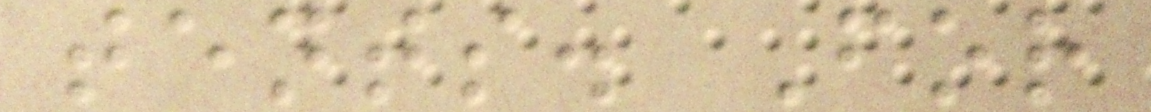tents. For
